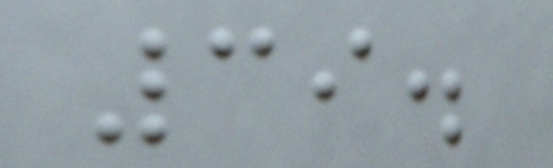39.
